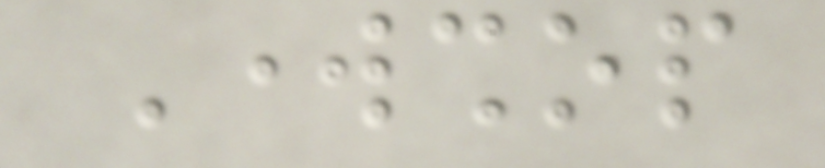Workshop
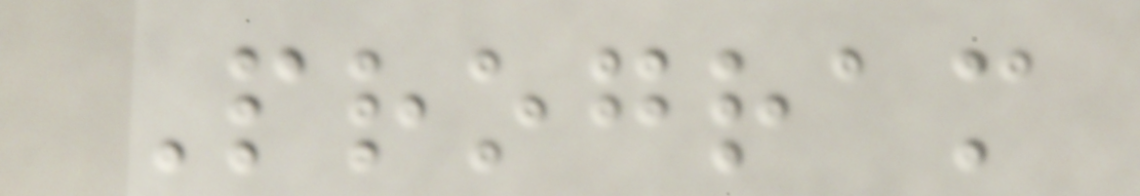Program
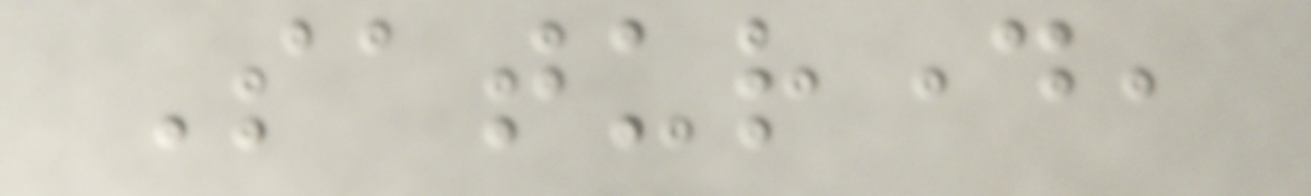Saturday,
